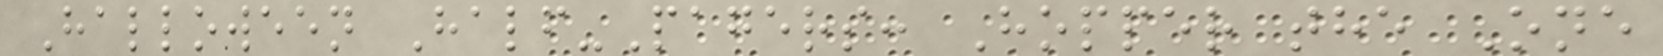Halloween Half-Pagers: Hopper the One
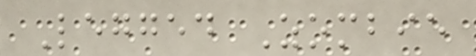Legged Zombie
